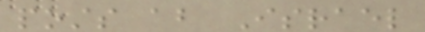posts about Israel
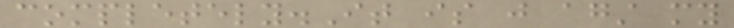completely.It is just against my
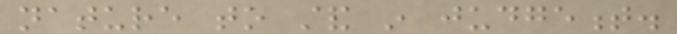nature to stand in judgement.
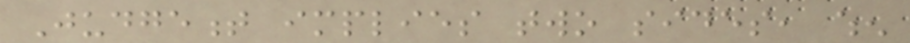Judgement implies two sides, when
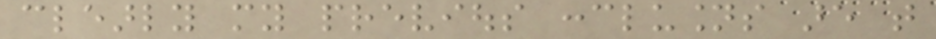clearly my previous conclusions are that
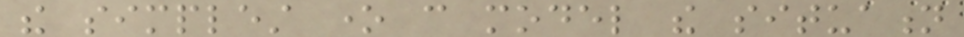the simplest one can model the situation
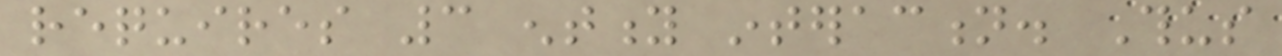requires 3 entity interaction. Thus
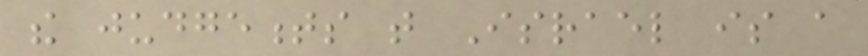the judgements that Israel is a
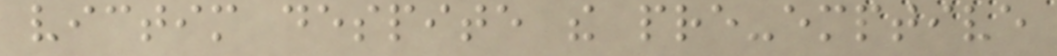victim despite the pre-emptive
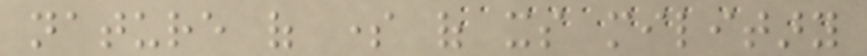nature of some of its military
